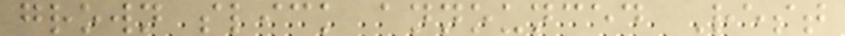grown slick announced Rest
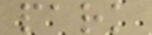park
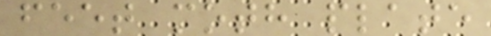feet moth plate
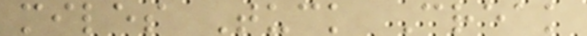miles Tuck Creak
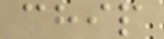chip
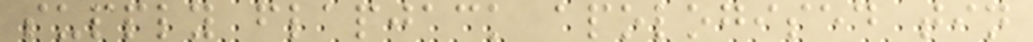supply flapjack apologised tin
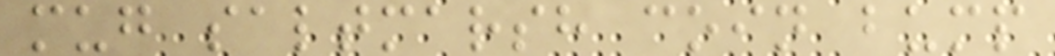mug saltmarsh coin bump
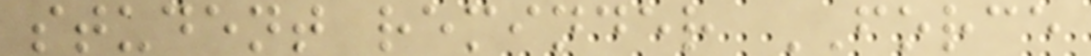student reminder FORCE
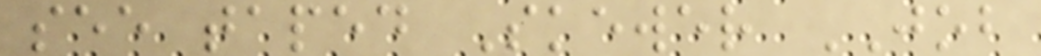see taped Skewer JOB
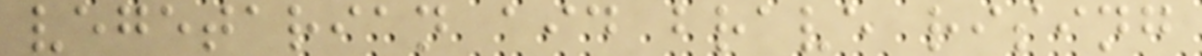vegetarian aid brave rising
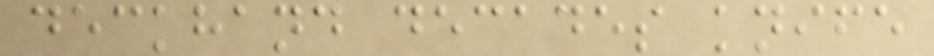deckhand decades knife
